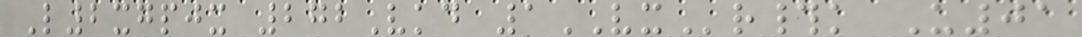L2xgpjx 272Vkd 1VXr#k U01
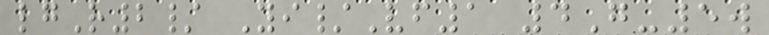lgR2/ Yi/Vf1 4G-5w
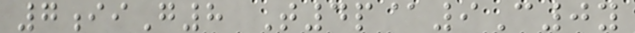7iiG8 T4p@9C0y
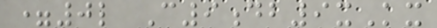=0l C9db9xKx
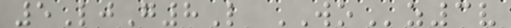5LjG8L WOz3v
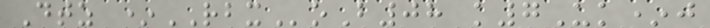Dtz *RBXoB08 k7Uk*j
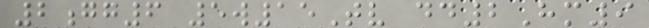2gg6 5w15Tv dd2Hm9
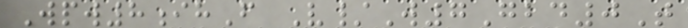Wpw8ihF V/W7Gbd0T
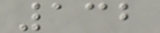132
